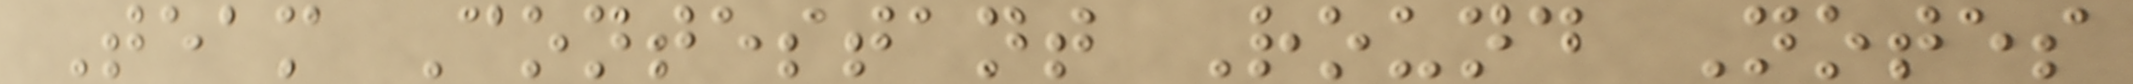Team Contestant Round Notes
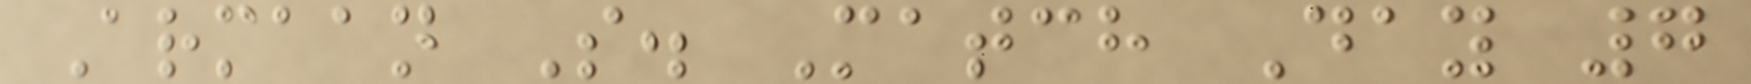Armaan S. Match Day 7
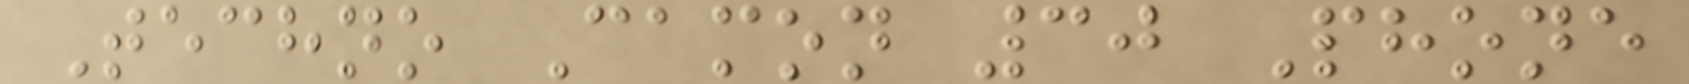Techno Camon 30 Phone
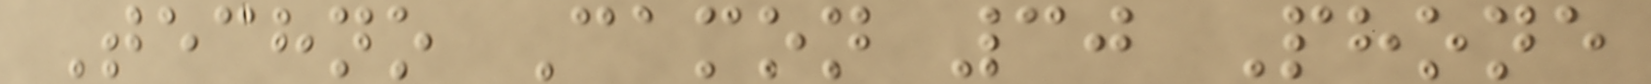Techno Camon 30 Phone
